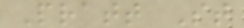Pratt St
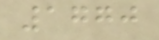1770
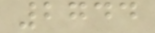2744
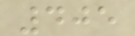405
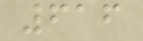616
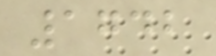1742
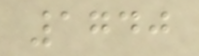1740
